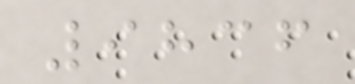9836
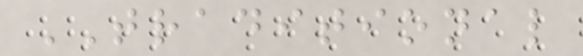TRADITIONAL
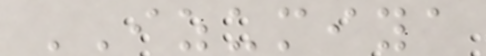IZUMIYA
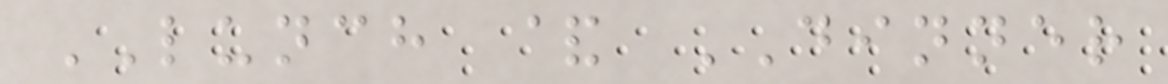LUNCH & DINNER
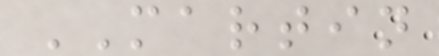MARTIN
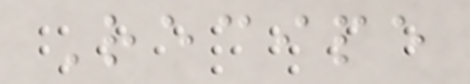Recipe
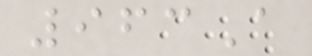963A
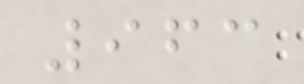963
